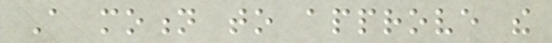A motion to approve the
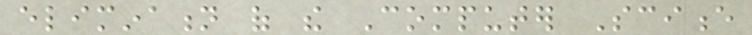elimination of the Computer Science
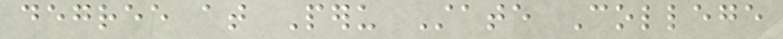degree at Peru State College
